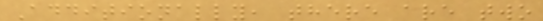Additionally, there are two
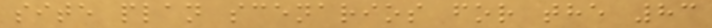site plan scenarios for the 83
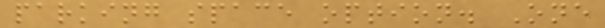parking space option. One
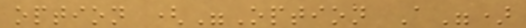option ("Option A")
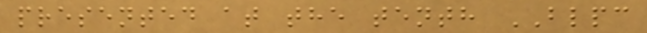presented at the tenth BLPC
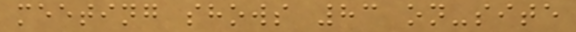meeting shows 83 on-site
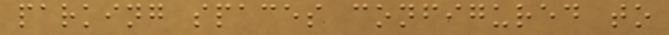parking spaces configured to
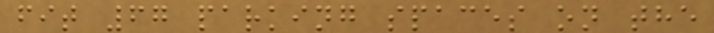fit 67 parking spaces on the
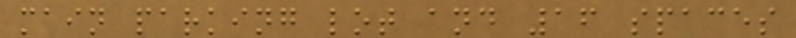main parking lot and 16 spaces
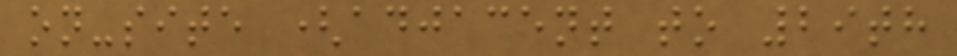on-site (adjacent to 29th
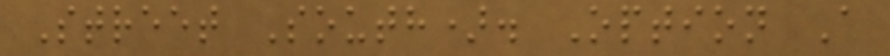Street South). Option A
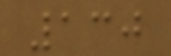130
